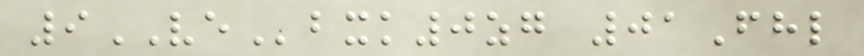9VEbxk0zg 01Fhl
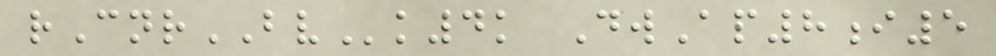rCnrBVk4k DwAp8i5
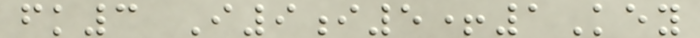fk3 I9i5+1Key
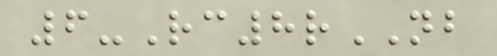6-Rc8rNB
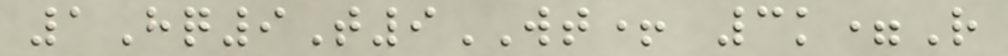1Hq9T9WT+ 3k=R
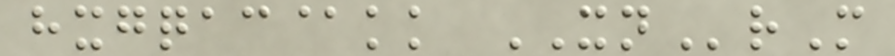hxgqac@kk XNrM
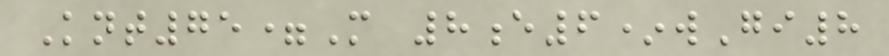Knt75=M 8e6*wGi8
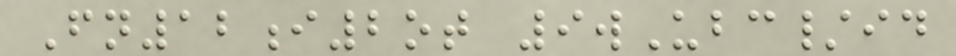Fn12i2ot 9wUbc/id
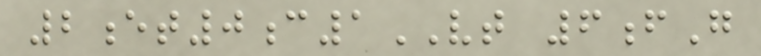2et0c1VT 6fG
